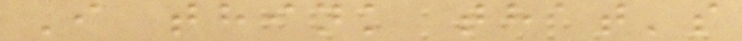I think that's
